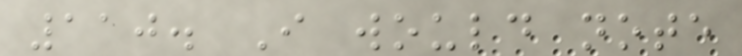110. I would note
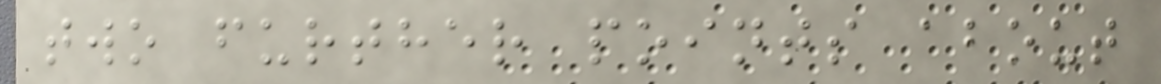two further points about
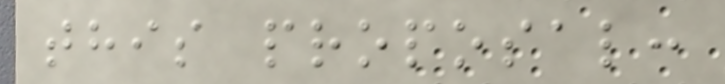this proposal:
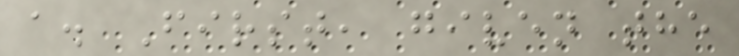a. First, given the
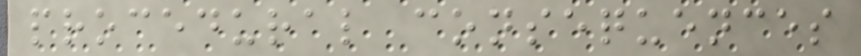procedural consequences
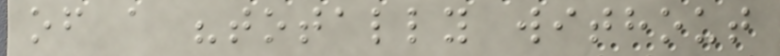of a "totally without
